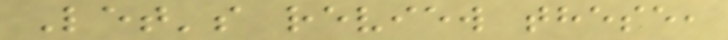Let's review these,
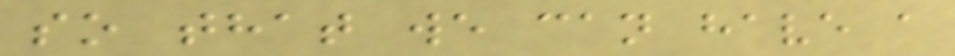so that we can have a
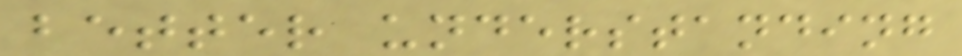better understanding
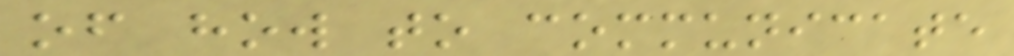of how to communicate
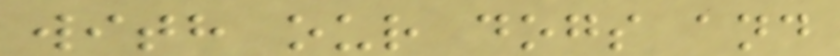with our dogs and
